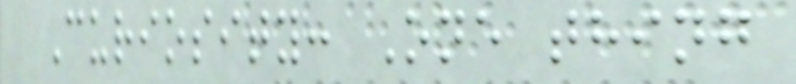Curiosity: One thing
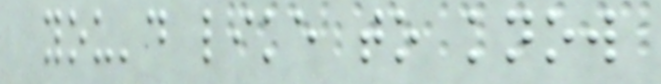you'd like to know
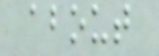about
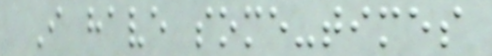I have some-times
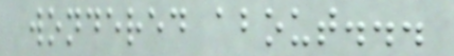wondered about...
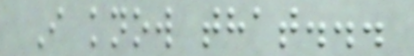I know that...
